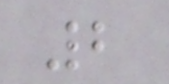2
